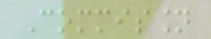Commission
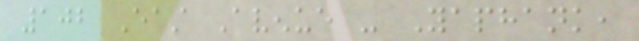102 East Avenue - Yaphank,
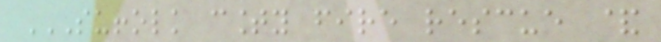SUFFOLK COUNTY FIRE RESCUE &
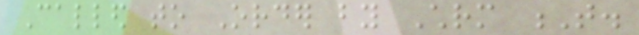Called to Order by Chrm T.
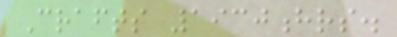Crafts 1930hrs.
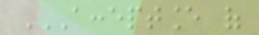ACCEPTANCE OF
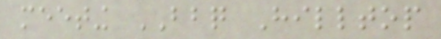meeting BBQ Hilltop
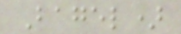Bagel)
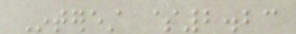Interest $2.23
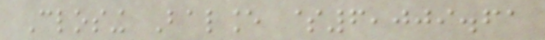Closing Balance $6,009.61
